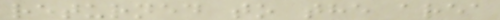returned to the area
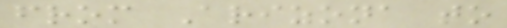from Arizona to
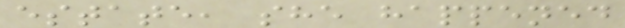estate, she happened
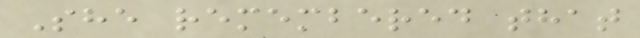She remembered that
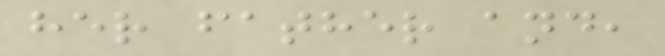her father and,
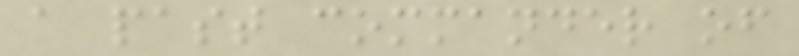a past commander of
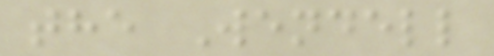the Wendell
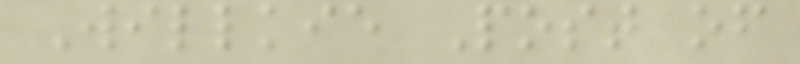Willkie Post of
